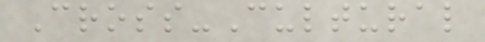Cross-Cultural
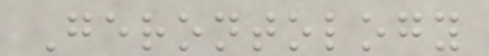Gerontology
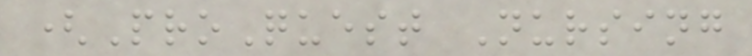(ProQuest Nursing
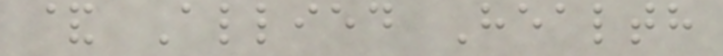& Allied Health
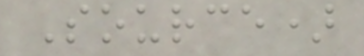Source)
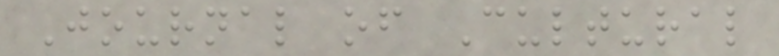Journal of Cultural
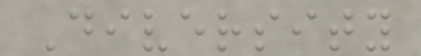Diversity
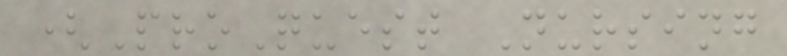(ProQuest Nursing
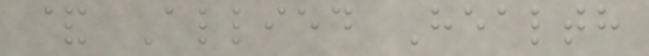& Allied Health
